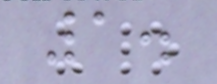1.
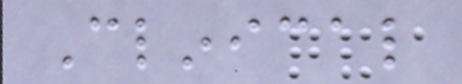Clinical
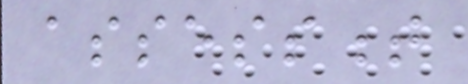assessment
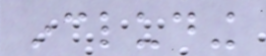including
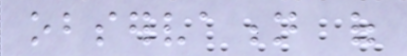observation of
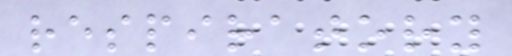respiratory
